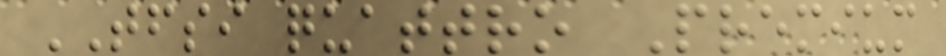TFSI quattro Premium
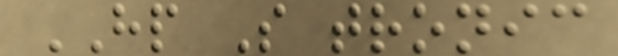HP S tronic
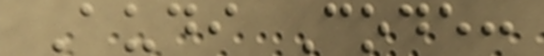Audi Code:
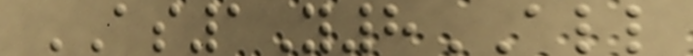AS1Y8ALL
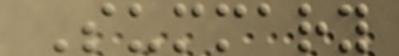Summary
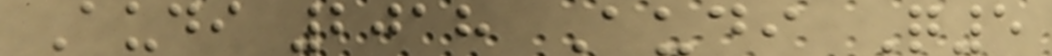Audi 2018 Audi Q5
